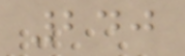240
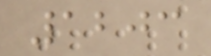1203
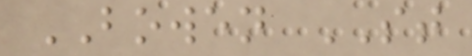BOWEN ST
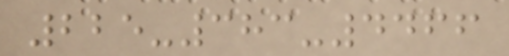225-383-4466
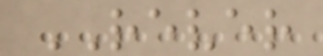REVER
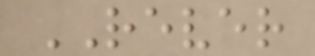REVER
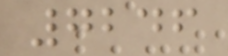7246
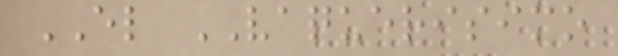EL VAQUERISIMO
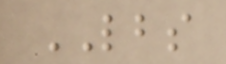LBS
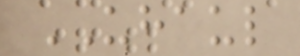UHAUL
